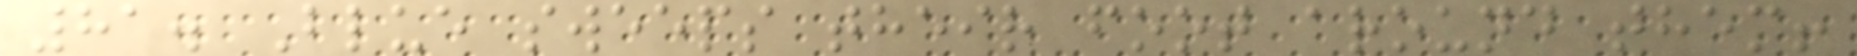81. Blue sweeps their foot around them!
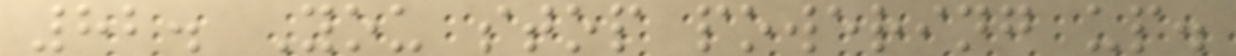82. You stop powering up.
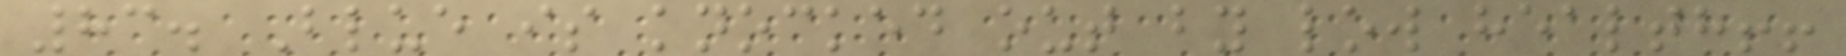83. Blue is knocked out by low health!!
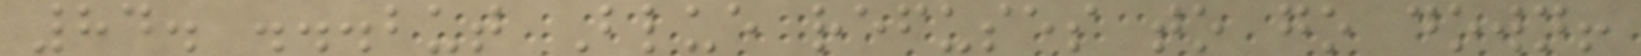84. ...but Blue refuses to go down!
